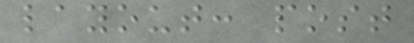layout: post
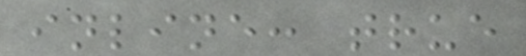inline: true
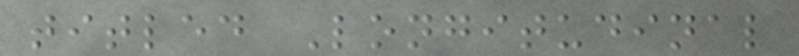titled Longitudinal
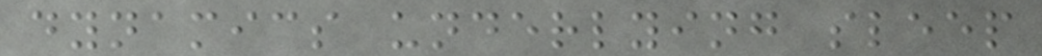dynamics underlying sleep
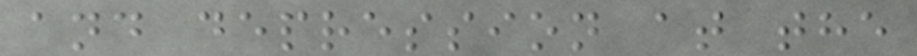and depression at the
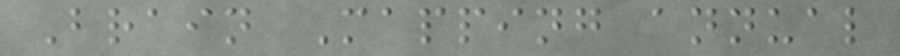Brain Mapping annual
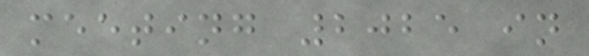meeting 2025 in
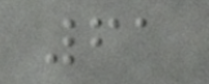61
